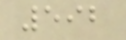592
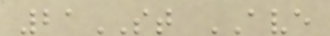21ST AVE
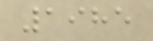1985
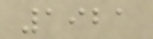1921
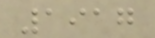1917
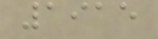1915
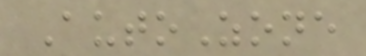AutoZone
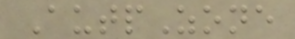AutpZone
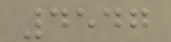4547
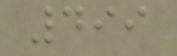499
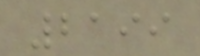2199
